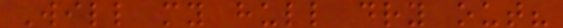Will my hull dry out?
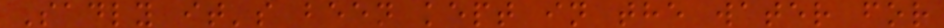Sadly it's been kept in the water for
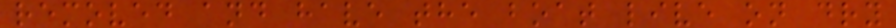removed and have the boat live on dry
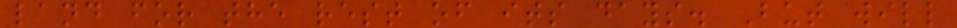land for the rest of its days. But will
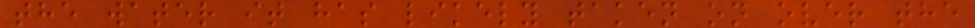the water it has likely taken on over the
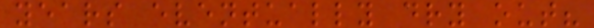years eventually dry out?
